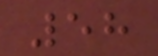58
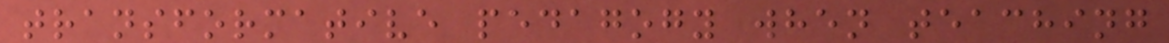transformative pedagogy when teaching
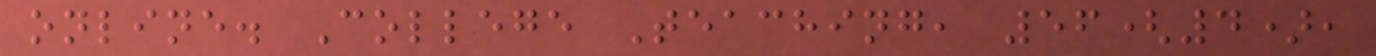online. College Teaching, 56(4),
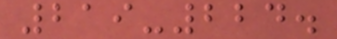219-224.
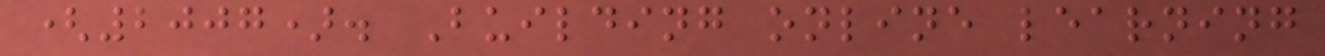(2007). Building online learning
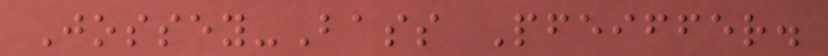Jossey-Bass Pfeiffer.
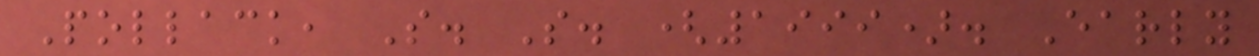Pollack, S. S. (1999). Early
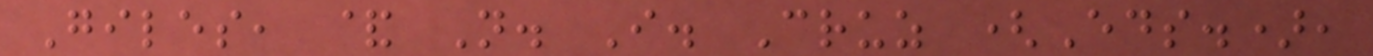Giles, & N. I. Cruz (Eds.),
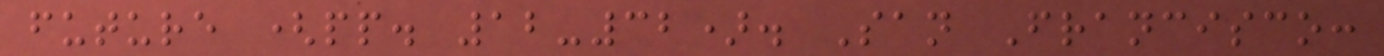future (pp. 12-32). San Francisco:
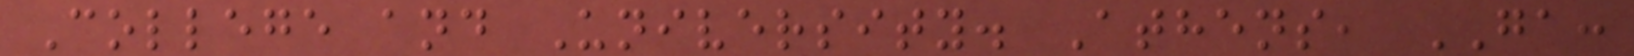College and University. Athens, GA:
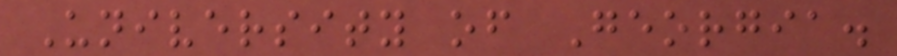University of Georgia.
